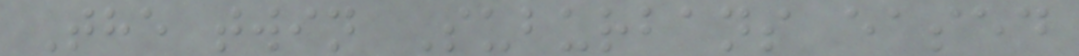The twin Suburbans eased
